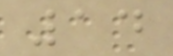14
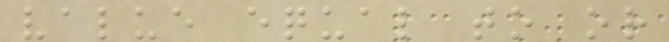value equal to or
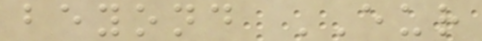beyond EUR
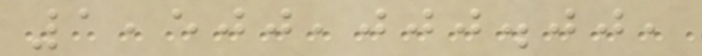1,500,000.00,
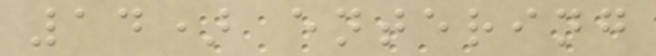14) entering
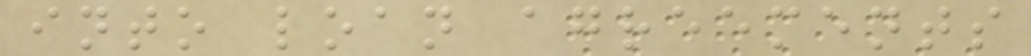into loan agreements
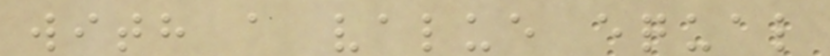with a value equal
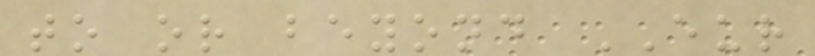to or beyond EUR
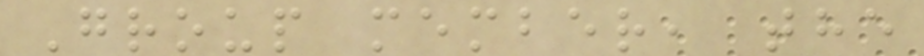Group member, the
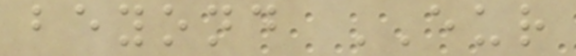beyond EUR
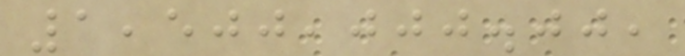1,500,000.00,
